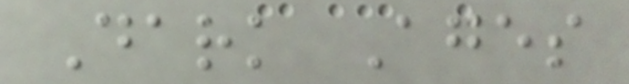Dark Ages
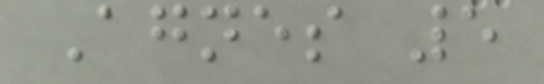Agnes 5
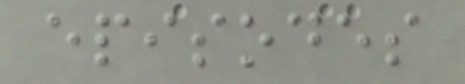episodes
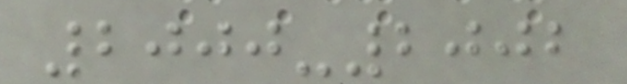2000-2002
